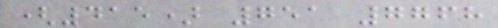(415) 751 7768
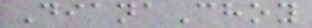DianaChoy
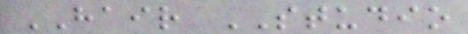HAIR STUDIO
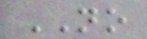NO
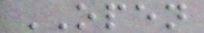OPEN
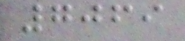7069
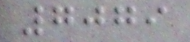7079
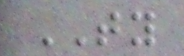TY
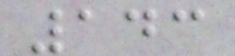143
